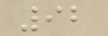92
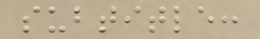subtitle:
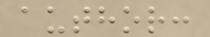author:
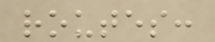routes:
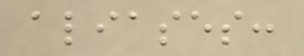aliases:
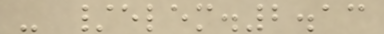- /elem.2.13
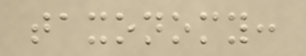taxonomy:
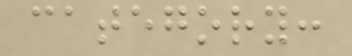category:
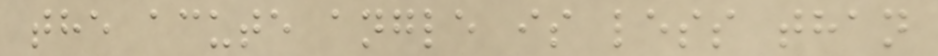the acute angle is less than
